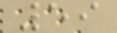59
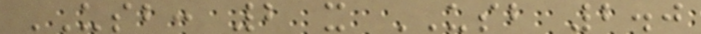USB: 2 x USB 2.0
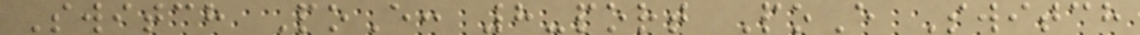Switch PoE: 8-port PoE Switch
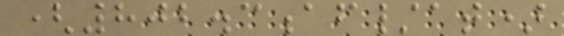(802.3af/at)
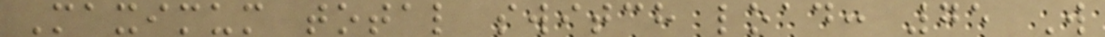Maximum total switch load: 75 W
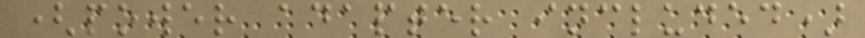(power adapter included)
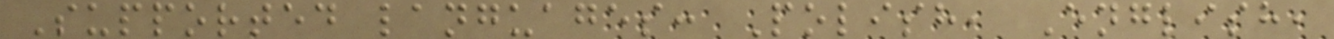Supported languages: Polish, English,
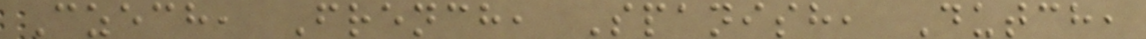Czech, French, Spanish, Dutch,
